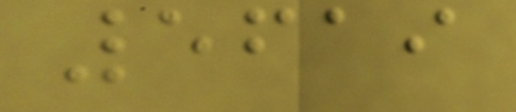5619
